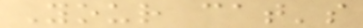Your cat's
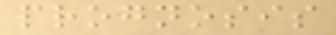prognosis
